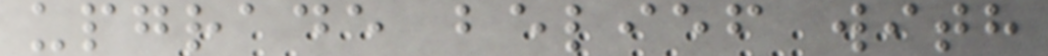upgrade belief with
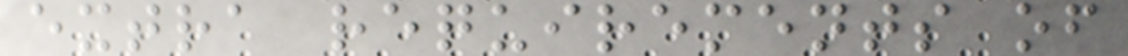extra requirements of
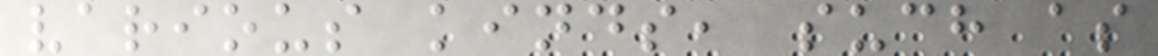various kinds, such as
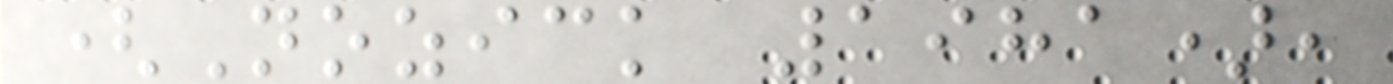(Nozick 1981),
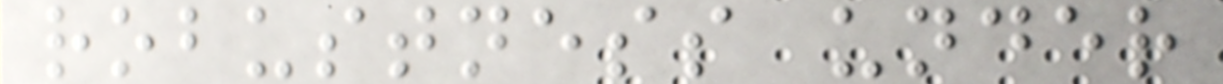robustness under
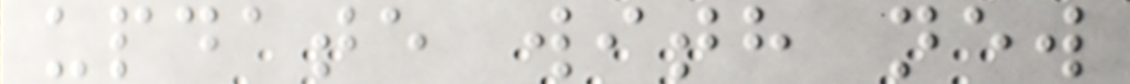update with new
